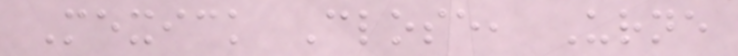Mexick Close, Urne
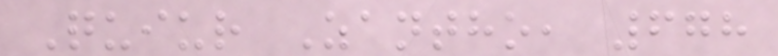Quiur Zantho, 678
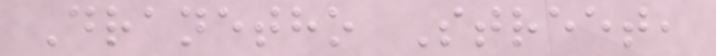Dranetho Street,
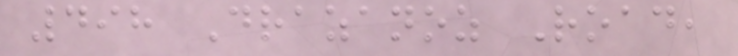498 Drazanoz Road,
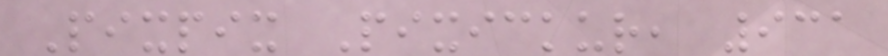Pixpix Pixickur, 931
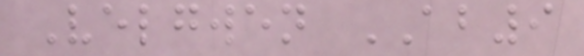Velgwen AB9
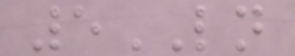5LN
